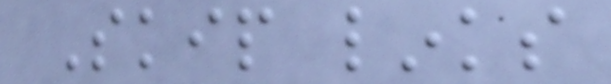Skip links
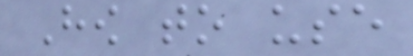How to use
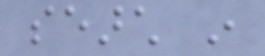search in
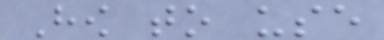How to use
